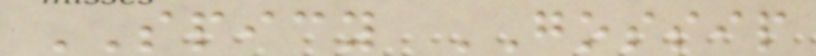SPICY GOSSIP
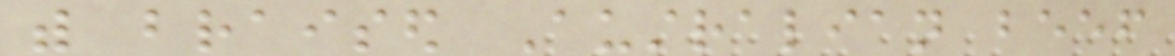with braised Australian beef
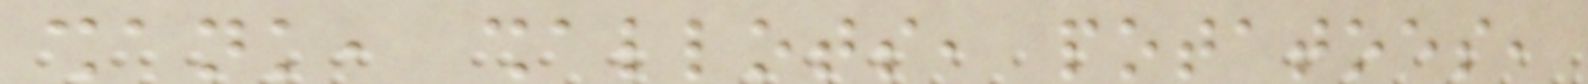shank, shallots, potatoes,
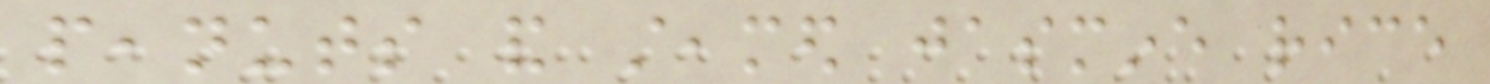peanuts and steamed jasmine rice
